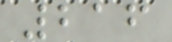216
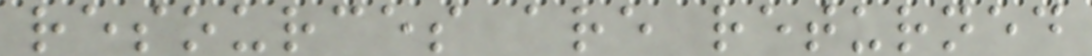resources are returned
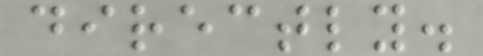directly.
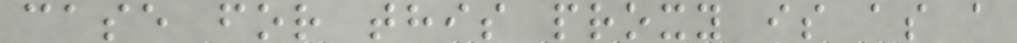case for this proxy is as a
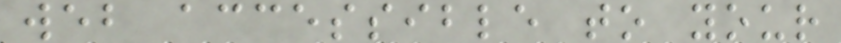web accessible to your
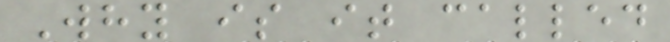Why is it called
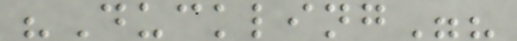"Duckling"?
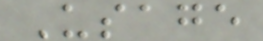Usage
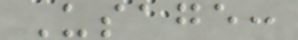Usage:
